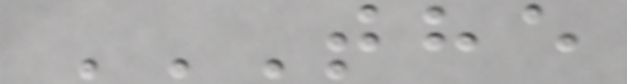THE
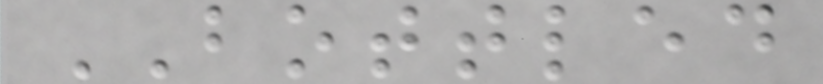BOTTLED
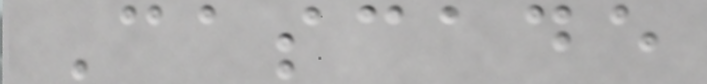Cascade
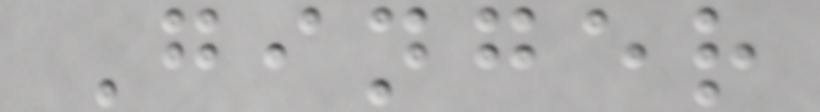Ginger
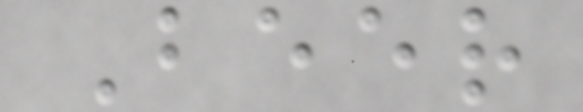Beer
